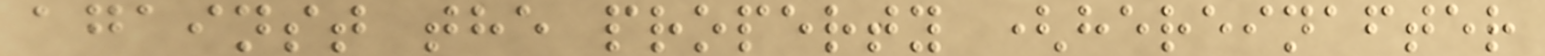against the property (hereinafter
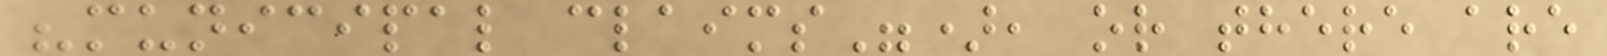"municipal claims"), or there are
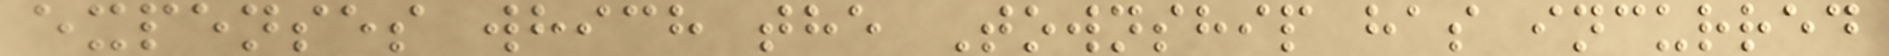expenses which the Township has incurred
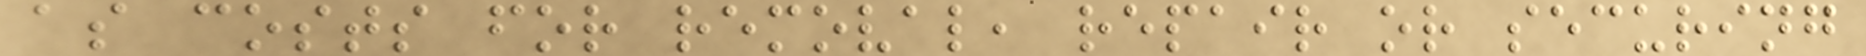as costs for removal, repair or securing
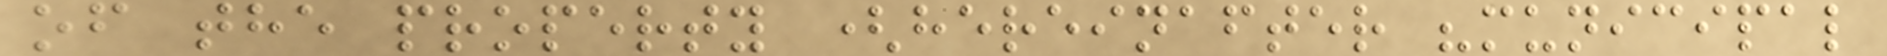of the property (hereinafter "municipal
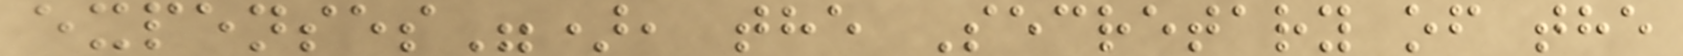expenses"), the Secretary of the
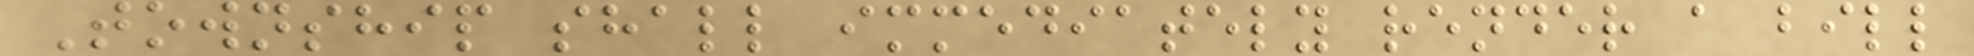Township shall immediately render a bill
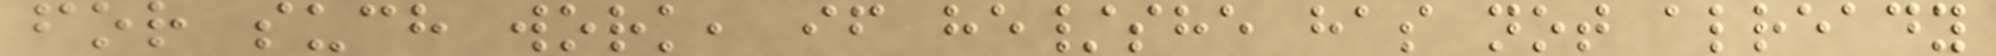for such work, if he/she has not already
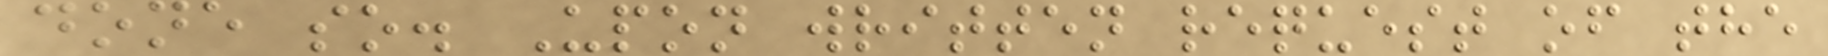done so. Upon written request of the
